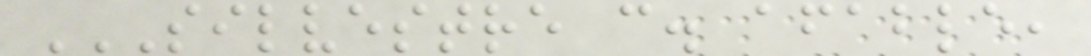SILVESTRE C. AFABLE,
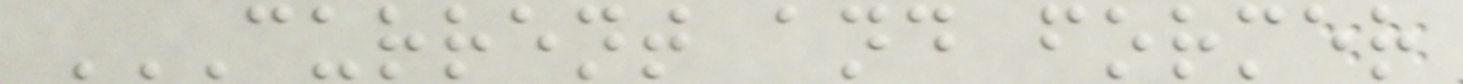CURRENT AND FORMER
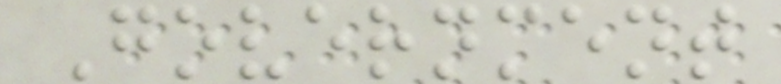Government
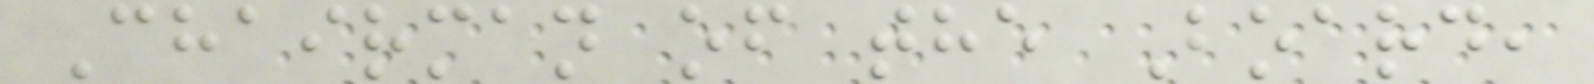Chairman of the Board,
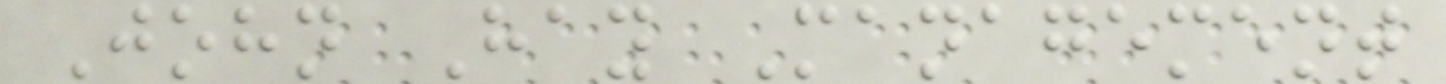John Hay Management
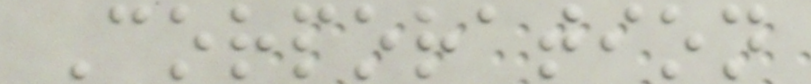Corporation
